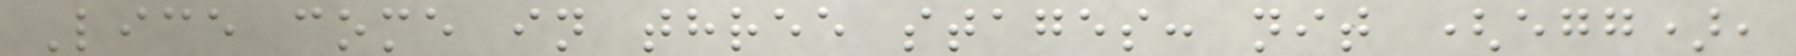Lice come in three stages: nit (egg),
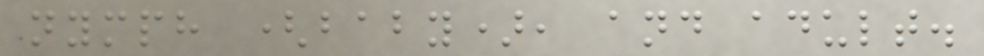nymph (baby), and adult.
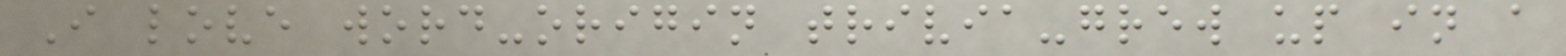I love word-origin trivia-grew up in a
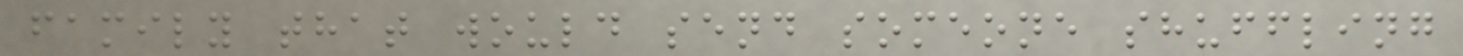family that would send someone shuffling
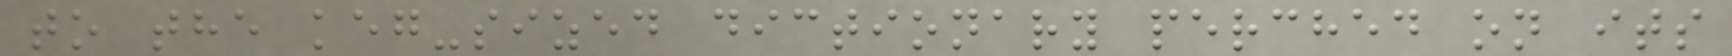to the keg-sized dictionary perched on its
